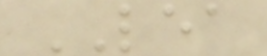LEA
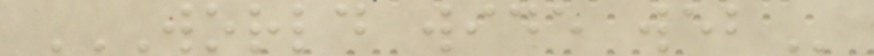WORLD WIDE WEB
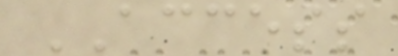ACCESS
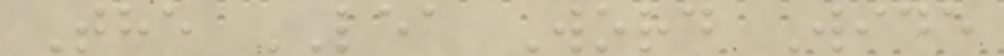The LEA Word Wide
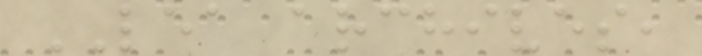LEA archives,
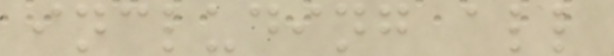including all
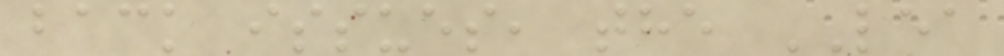back issues, the LEA
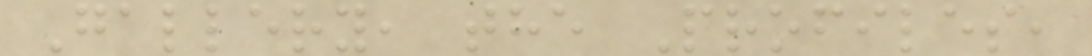Gallery, the Profiles,
